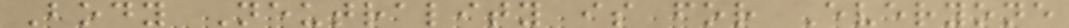Body Neutrality is for Everyone
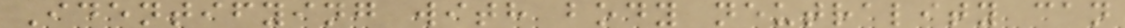Identifying with body neutrality can
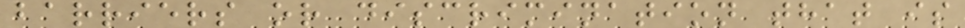barriers or discrimination that is
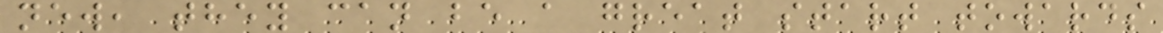new, they can be a great start towards
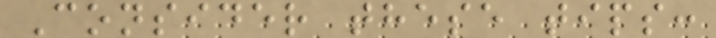Consider these tips:
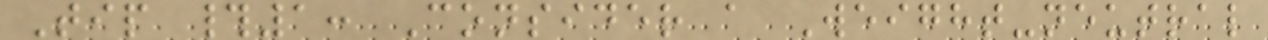Tip #1: Consider a Weight-neutral
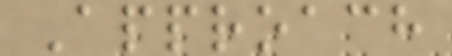Approach
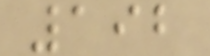192
